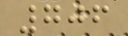706
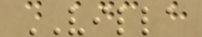VILLA
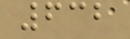632
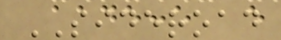SIDEROAD
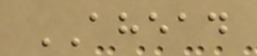AHEAD
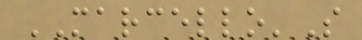MARCELLO'S
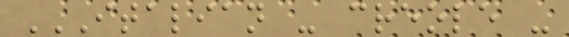ITALIAN - CREOLE -
